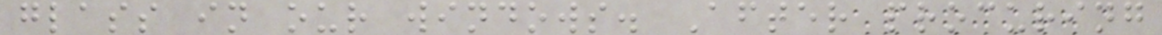glass in our windows. After procuring
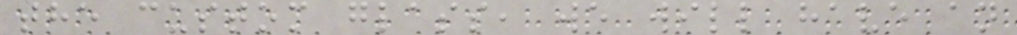the custom glass, we will have an
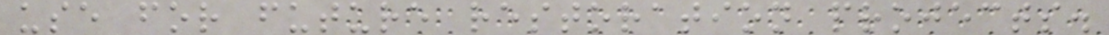use for future restoration projects.
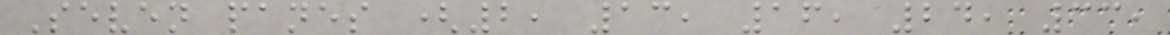Seven panes (2, 13, 16, 24, 33,
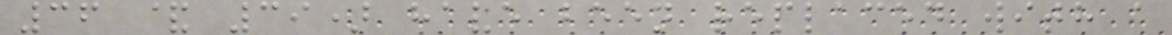36 & 39) have been replaced with a
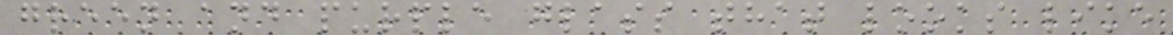green and purple glass that looks like
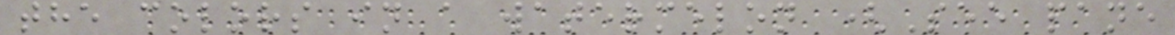the colors in a watermelon (See pane
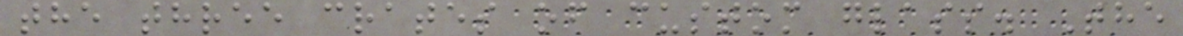the three crates of custom glass. The
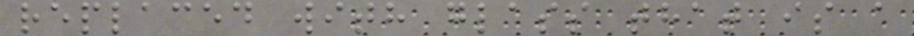replaced with glass that is a
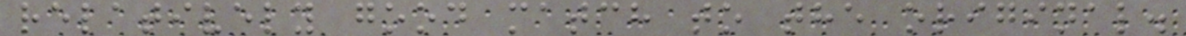relatively good match to the original.
